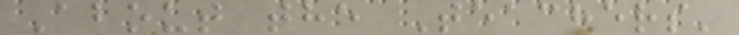About the Teachers'
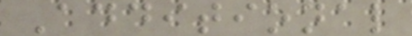Additional
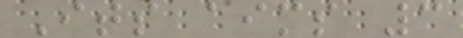Its aims 3
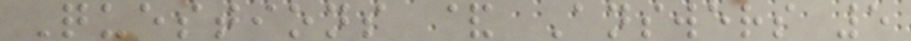Questions & Answers 5
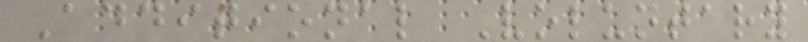Additional Voluntary
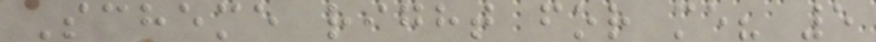Scheme right for me? 5
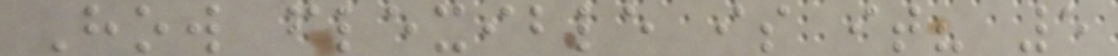How flexible is it? 5
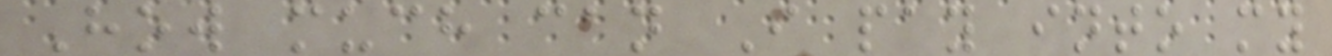How much can I pay into my
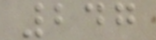247
